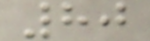80
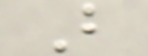B
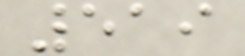519
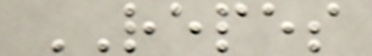REPES
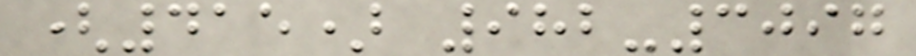(415) 982-3097
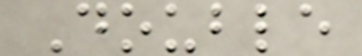Double
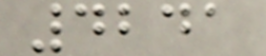4241
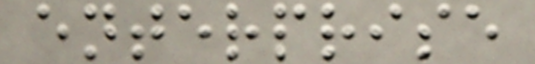enterprise
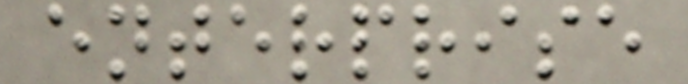enterprise
